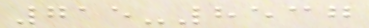715-8537
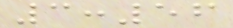3:56
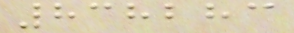838283
